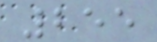255
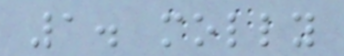1. molly
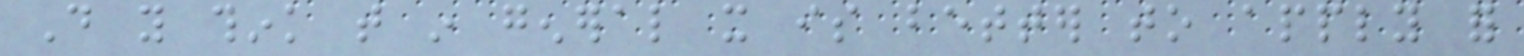Do you think that in general it is better to apply for
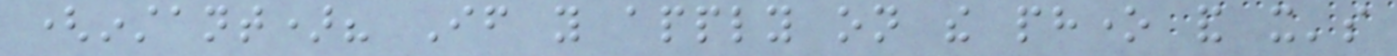(instant)? If you apply on the phone and it's
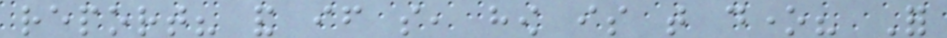report? and if so, how is that done? For
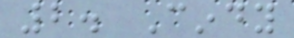2. Cindy
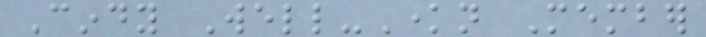Cindy Well-Known Member
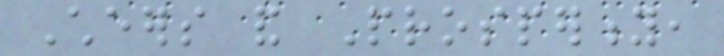Cheers and Prosperity,
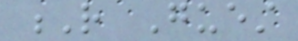R Guest
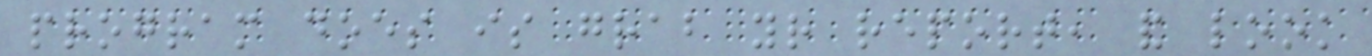program does is grab your report, and look
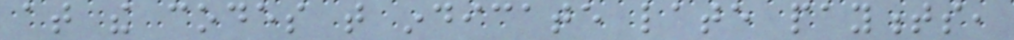at the codes that indicate late payments,
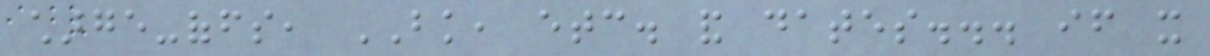charge-offs, BK, etc. and dates... if it
